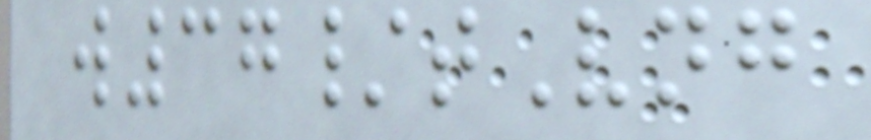w37/tVng
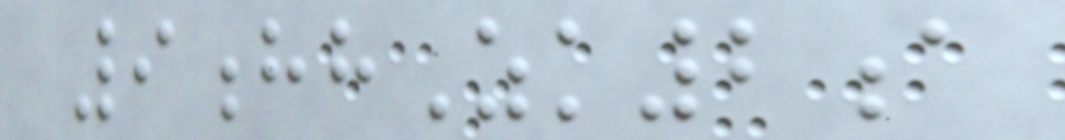9hhZk2a
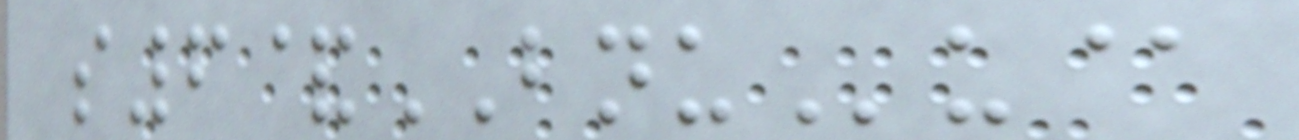s6&BNUu@
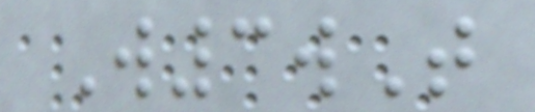W3wT
